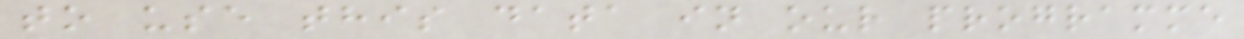to use this data in our programme
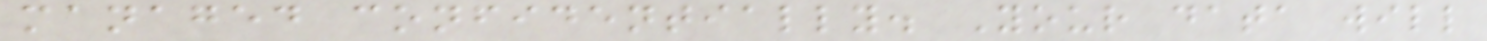managed confidentially. Your data will
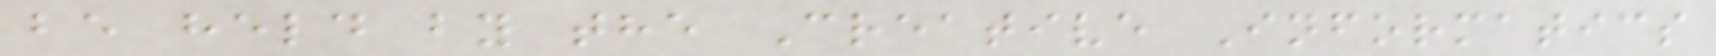be held by the Creative Informatics
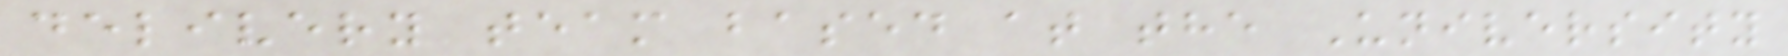delivery team based at the University
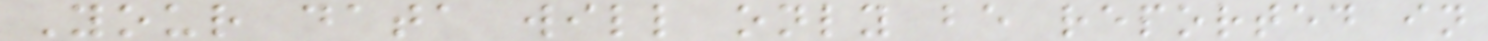Your data will only be reported in
